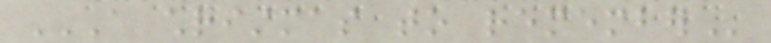A CHRISTMAS TO REMEMBER
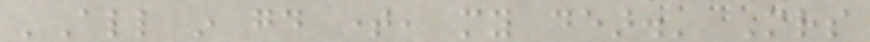'All in good time, my dear.' Mrs
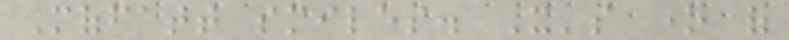Moffatt smiles. It's one of
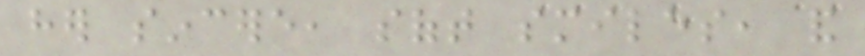her sincere, soft smiles, and
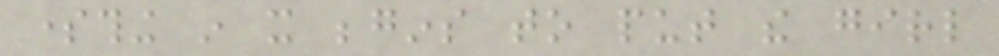something in it begins to put the girl
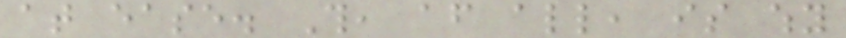at ease. This, after all, is why
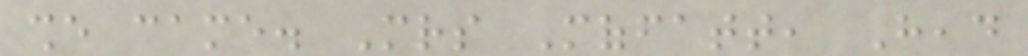she came. Mrs Moffatt, Head
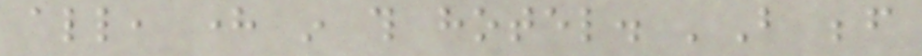all, here in this hotel. 'But before
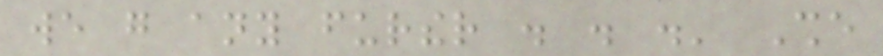we go any further . . .' She
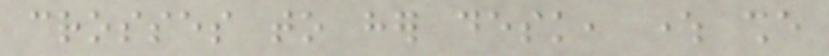crosses to her desk, where she
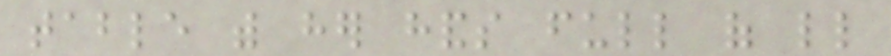table with her hands full of little
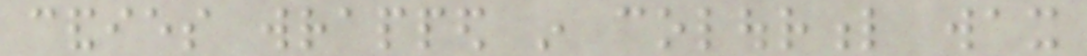candies wrapped in colourful wax
